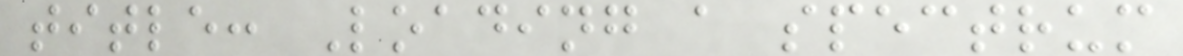title: Loading a spectrum
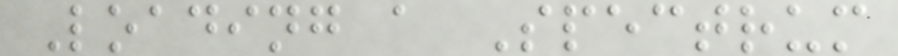Loading a Spectrum
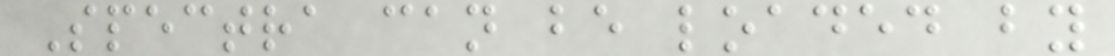Spectra can be loaded by
